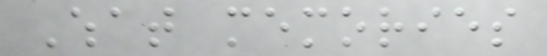What memories
